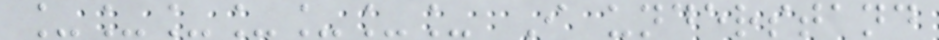_______ I understand
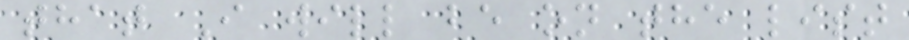that I will be on the list
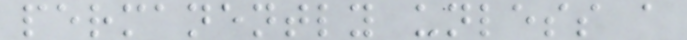permanently unless a
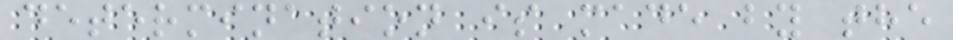determination is made by the
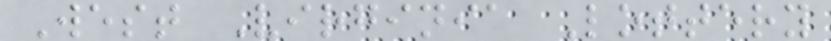West Virginia Lottery
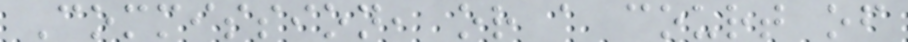Commission, or a court of
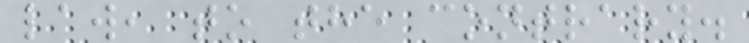law, to the contrary.
